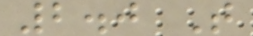2.0 T
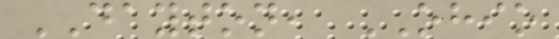DAYTON, OHIO
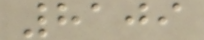8109
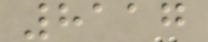8117
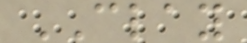CLAY
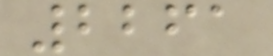2261
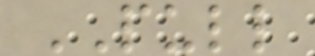PULL
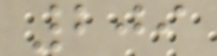209
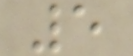5
